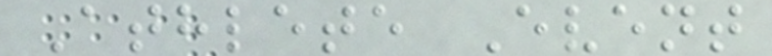Athlete Event
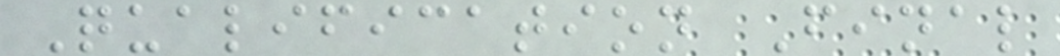Qualification Final
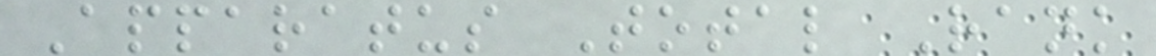Apparatus Total Rank
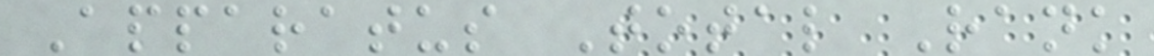Apparatus Total Rank
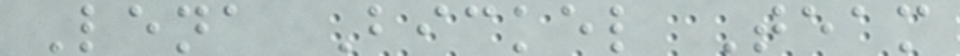Lena Bickel Team
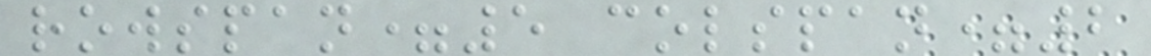rowspan=5 colspan=2
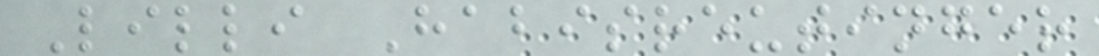Lilli Habisreutinger
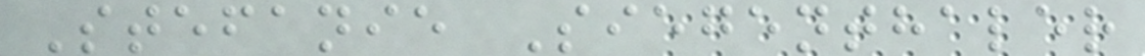Stefanie Siegenthaler
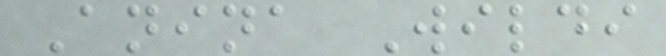Anina Wildi
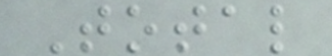Total
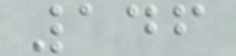146
